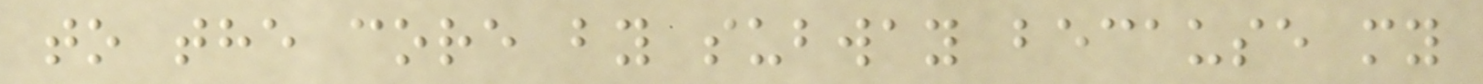to the core by subway because my
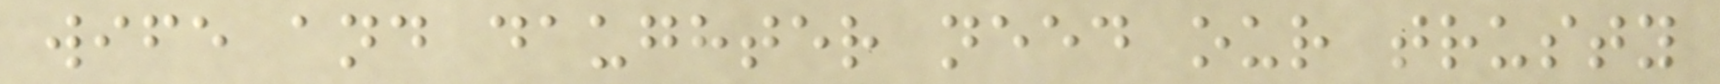wife and daughter need our trusty
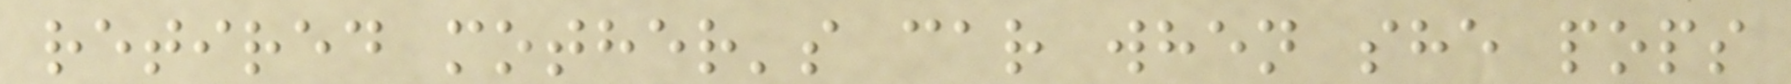retired mother's car when she pops
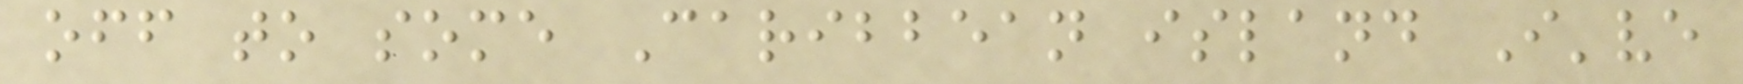off to some Caribbean island I've
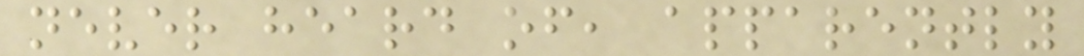never heard of, apparently
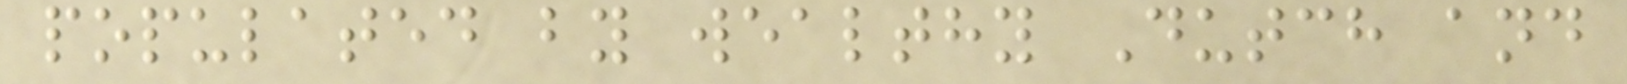populated by wealthy Dutch and
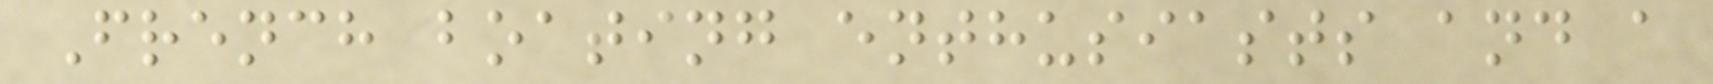French boating enthusiasts and a
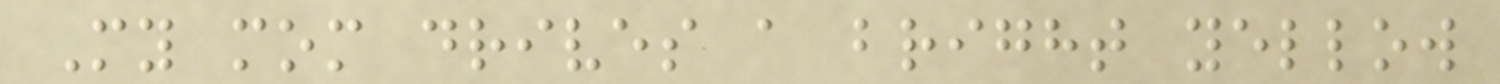My mom drives a bright yellow
